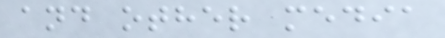and other media
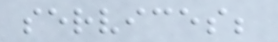services;
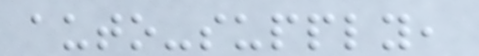auto-supply,
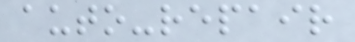auto-repair
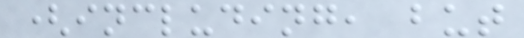(including, but
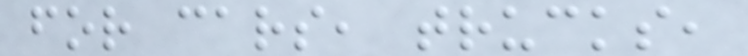for cars, trucks,
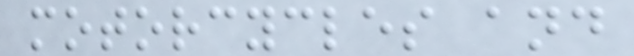motorcycles and
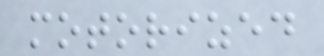motorized
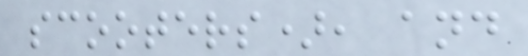scooters), and
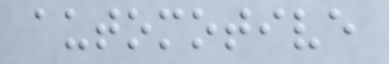automotive
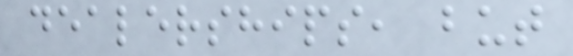dealerships, but
